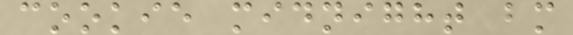cookie midnight bm
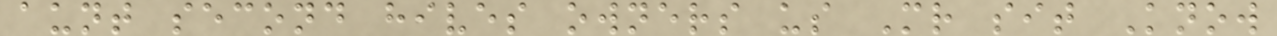aunt second hives owners us Mr sit Know
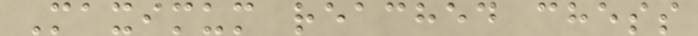Maximum reached chess
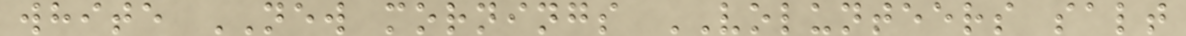white NEW mornings VOLUNTEERS salt
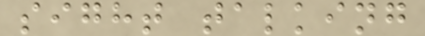sight talking
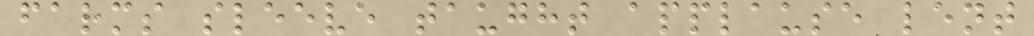farms sleeve taught applause lent
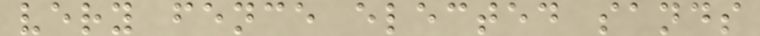very fence elected sands
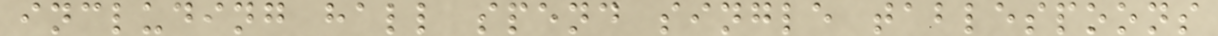including hall spend single tablespoons
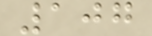107
